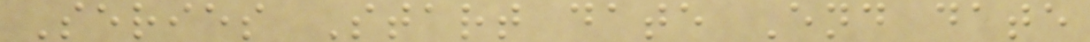Series Start date End date
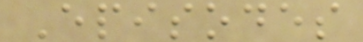Episodes
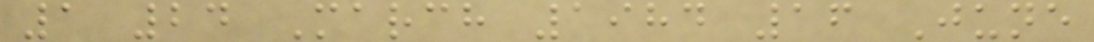1 24 March 1984 16 June
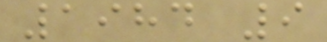1984 9
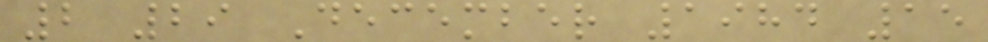2 29 December 1984 15
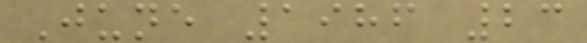June 1986 23
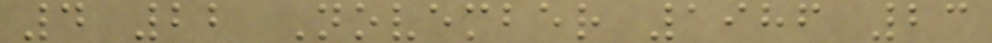4 22 November 1986 23
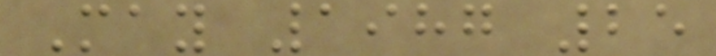May 1987 25
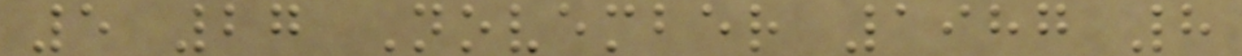5 27 November 1987 8
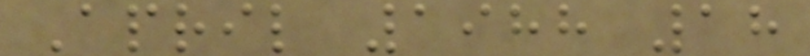April 1988 18
